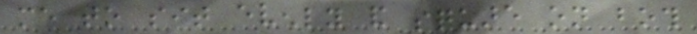me to sit evenly and square on both
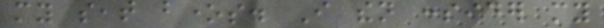my seat bones. I then consider my
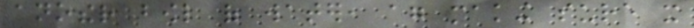another bowl of water, again making sure it
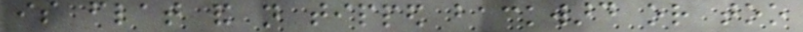is flat and not tipped backward or too
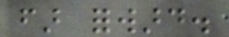far forward.
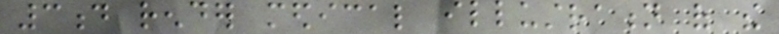3d render medical illustration of the
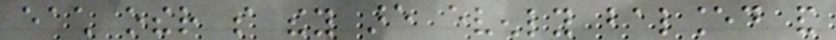each other so they are evenly balanced and
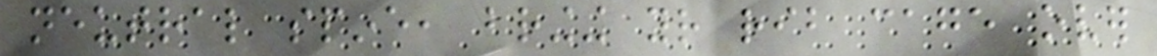neutral spine, bringing your rib cage over
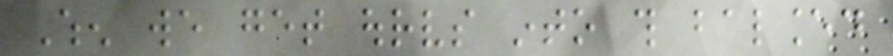When we get ourselves into this balanced
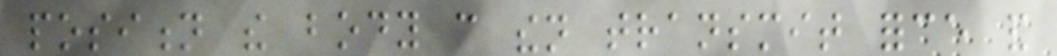position the body can then transmit force and
